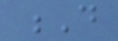D
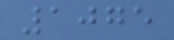1075
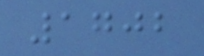1702
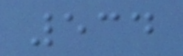534
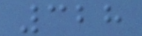328
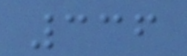336
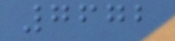7672
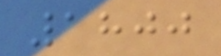1800
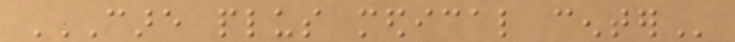CARE PLUS MEDICAL CENTER
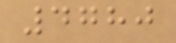4780
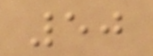50
